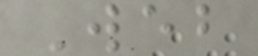Web
